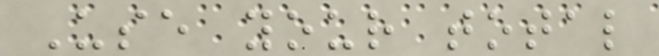Use your total
